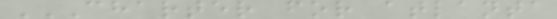CHARTER FOR ATLANTA
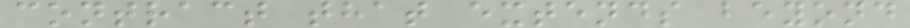contract that extends beyond
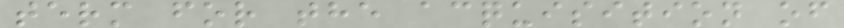term for the acquisition of
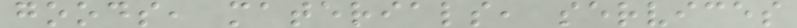goods, materials, services
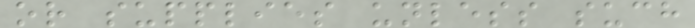or supplies unless such
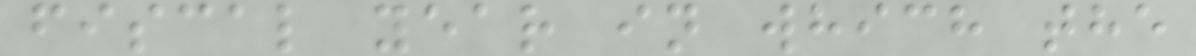fiscal year in which the
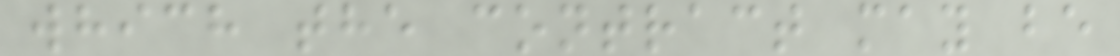which the contract may be
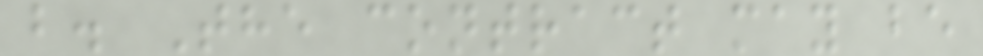b. The contract may be
